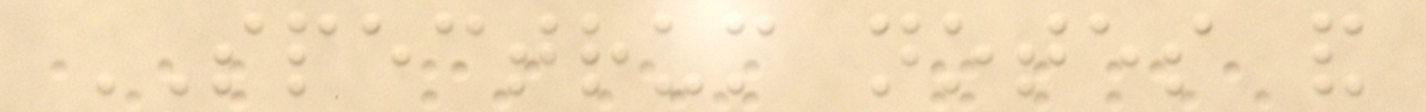SPECTRUM notes and
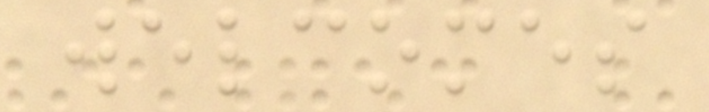welcomes
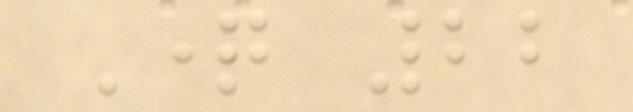Question 22
